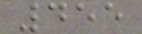455
